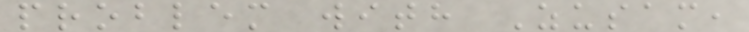problem with Zusam,
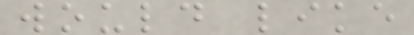would like
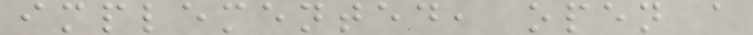implemented, open a
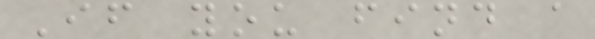If you find a
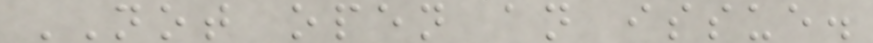NOT open an issue.
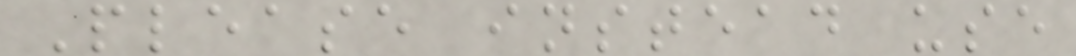Please instead use
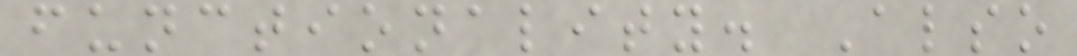functionality. Also
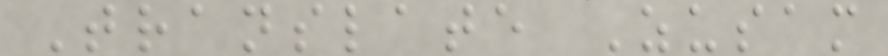Translate Zusam
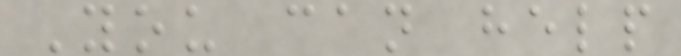You can help
